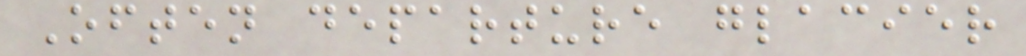Often departure glacier
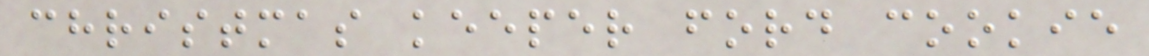christmas keeper ford cookie
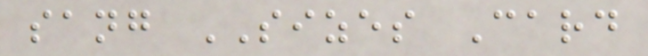sang SIZES Card
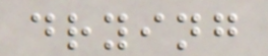drying
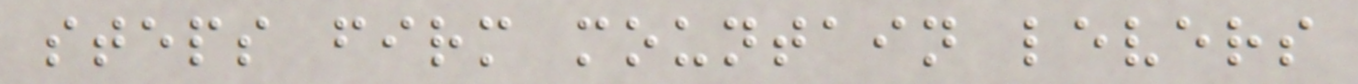steps firm mountain levers
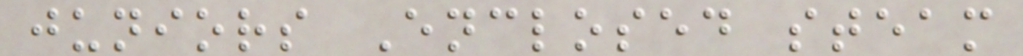juniors Enclosed steam
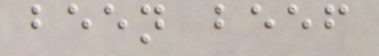been beef
